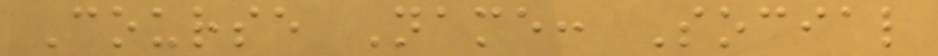Course Name: Social
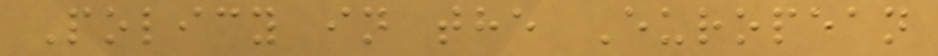Policy in the European
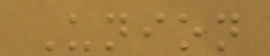Union
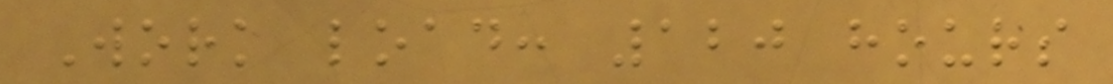Work load: 120 hours
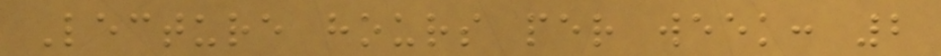Lecture hours per week: 2
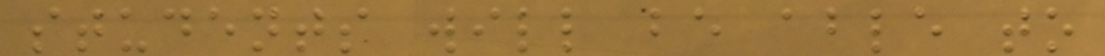students will be able to
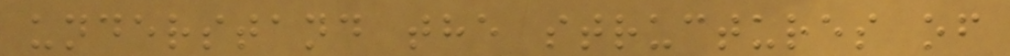understand the structures of
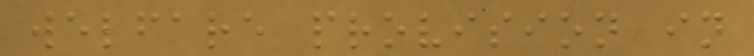welfare provision in
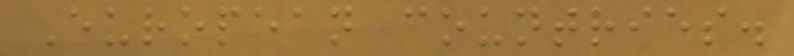European countries.
